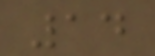14
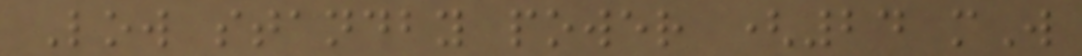Low standby power (24 mW
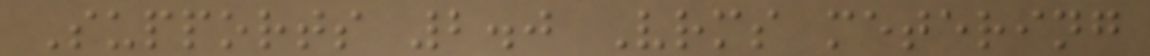Supports 2.0 Vrms metering
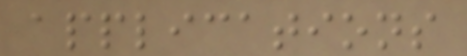applications
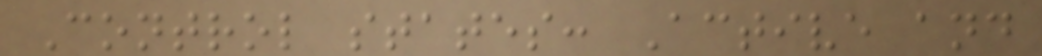Control states: Active and
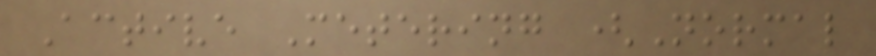Active Metering (Normal
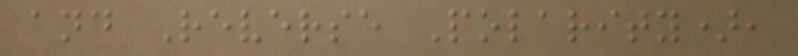and Reverse Polarity),
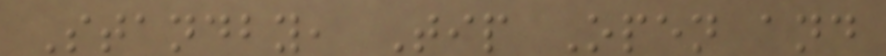Standby, Tip Open and
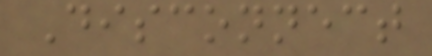Disconnect
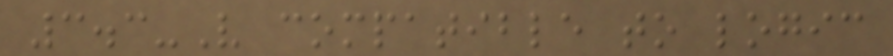3.3-V compatible to logic
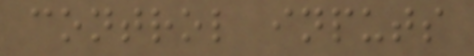control inputs
